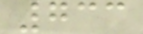733
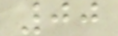00
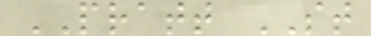PRATT ST
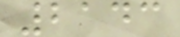2143
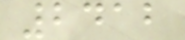2412
